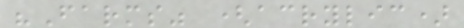"Farms" (acrylic)
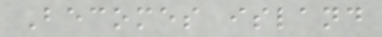Becomes island
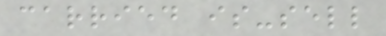carried is-sell
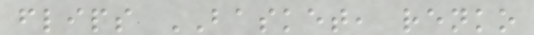flips BASKET, renko
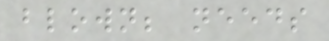blown; needs
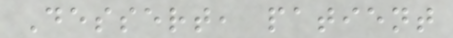Dessert, patient
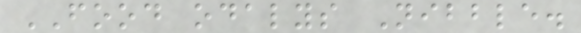FOOD odalys Nibble.
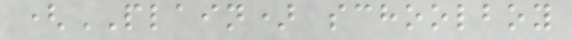(PLAIN) schoolboy
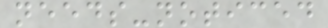needs-noticed
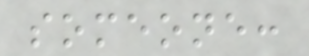someone:
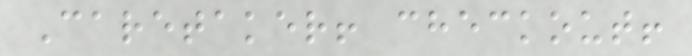Caretaker! checkout!
